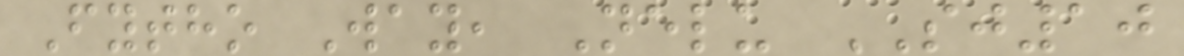Fytho Way, Nelu SJ10
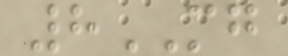8MG
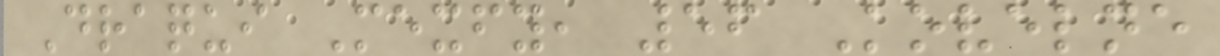Draqui Mexfy, 56 Kovelne
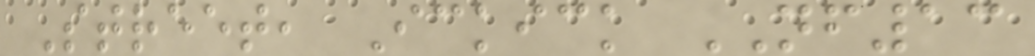Street, Ickick NF13
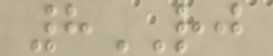8RJ
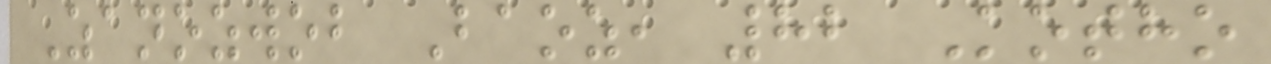Zanozwob Baoz, 82 Kotho
